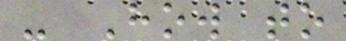- How to
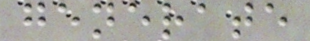generate
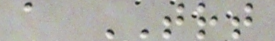a TRT
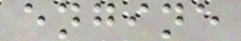engine
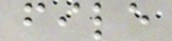file
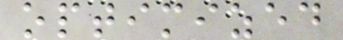optimized
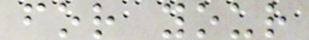for your
